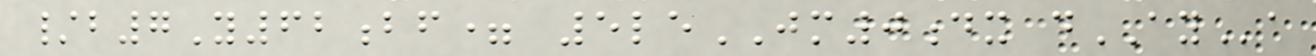/b7Y62bf= 5leJM0dx dAYa
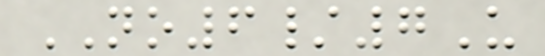NO6/7U
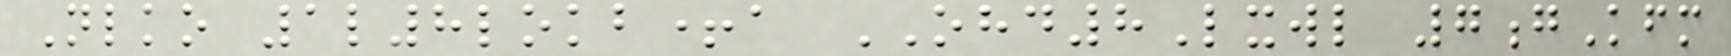Nlko 1l8lokb+a OHD8Lxwl 7gKfm
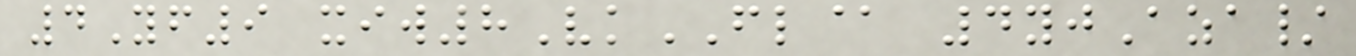4Yf9 xiw8VkFL@ 4yjAza/
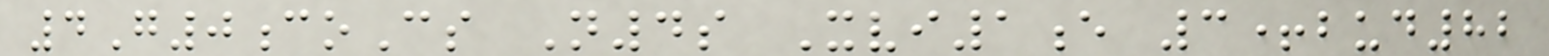4G0coCs N4s Xvi1e 3+bud82
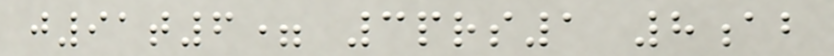j91t6= 3prs1 8ab
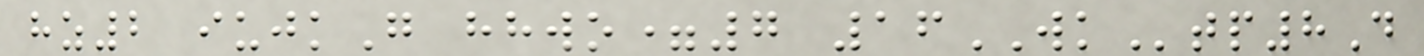hz2 iujkG hhwo=7 16WKtp8D
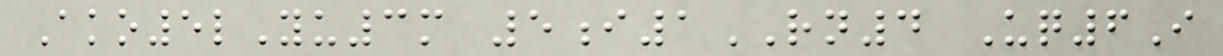Ako5lYu3m 5i1RN4 Uq6I
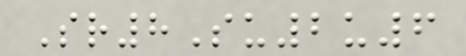Sr8Su2u6
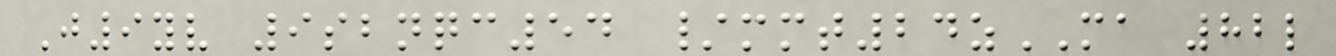J9yv 9sbnqc54 /mmt24zMA 82l
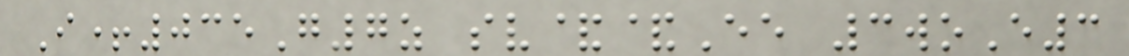I+035G7z sv&&Ee 3woE3
